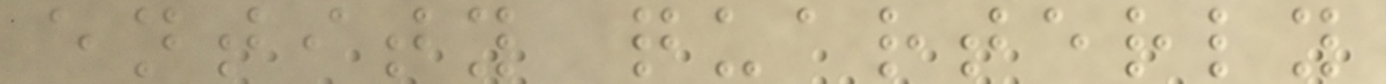entity quarterly
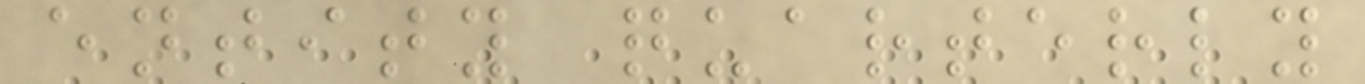entity quarterly
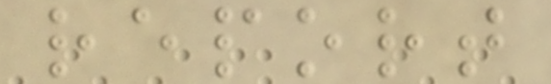report
